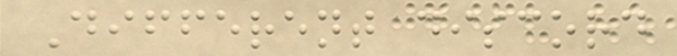Different discord
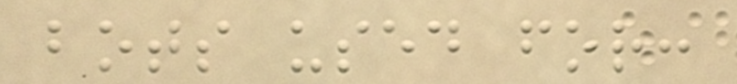bots used for:
